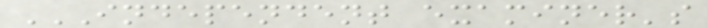INDEPENDENT EXAMINER'S
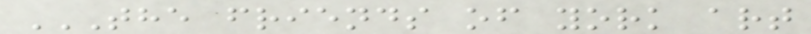THE FRIENDS OF YORK ART
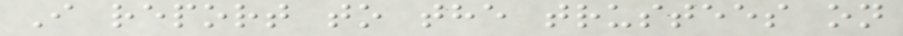I report to the trustees on
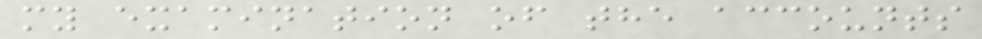my examination of the accounts
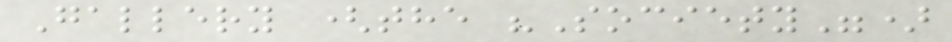Gallery (the "Society")
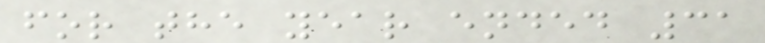for the year ended 31
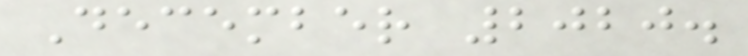December 2020.
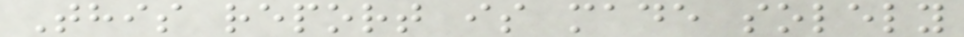This report is made solely
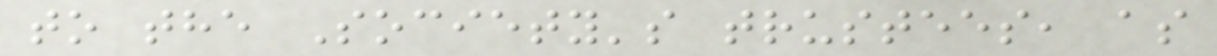to the Society's trustees, as
